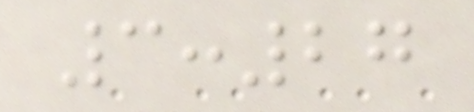3:27
